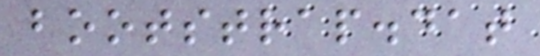bootstrap.dat
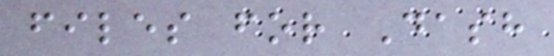files for Dash
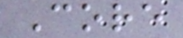Core
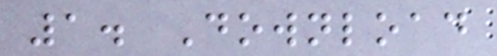1. Download
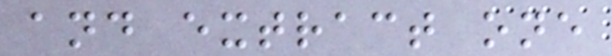and extract one
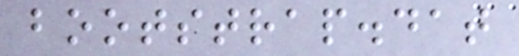bootstrap.dat
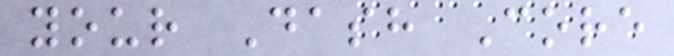your Dash Core
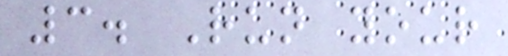3. Run your
